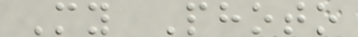My Photo
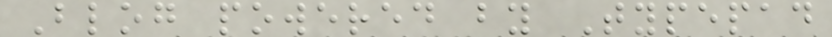Blog powered by Typepad
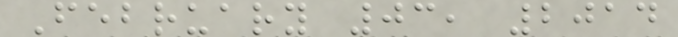February 03, 2014
